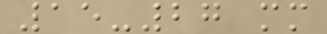15-27 mm
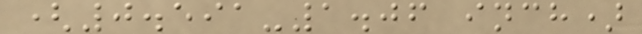(0.591-1.06 inch)
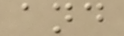and
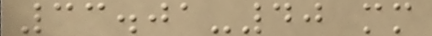33.01-40 mm
